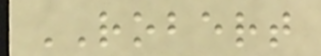ROBERT
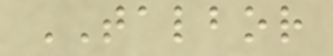TALBOR
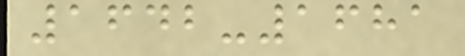1642-1681
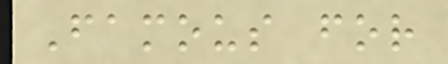Famous for
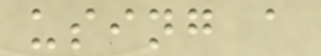using a
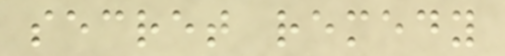secret remedy
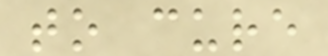to cure
